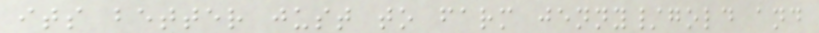its better just to farm jenny/gold and
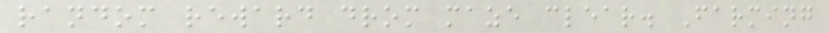random reward drom maze clear. Farming
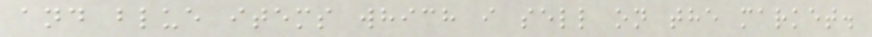and blue items which i sell on the market.
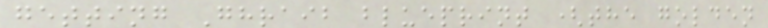getting Ghraib blueprint (the golden
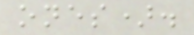ones).
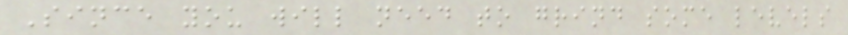Since you will need to grind some levels
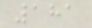181
